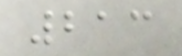213
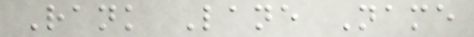Rank Lane Name
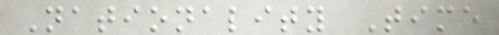Nationality Time
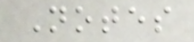Notes
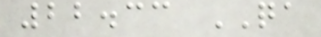22.33 QA
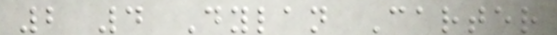2 4 Dylan Carter
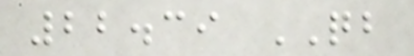22.39 QB
